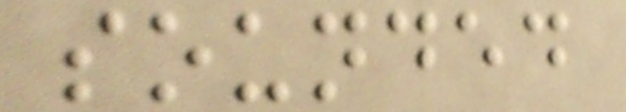sounded
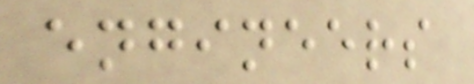engineers
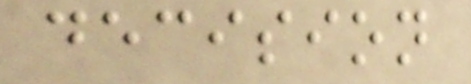decision
